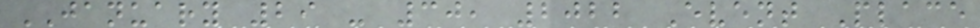JANUARY 29 - 30, 2022 Event Place
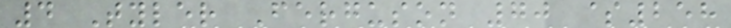4 Tyler Ferguson 70 $258
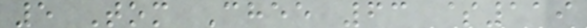5 Tom Chee 63 $119
